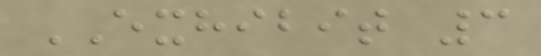EXHIBIT 3
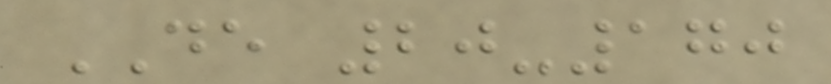DE 20-170
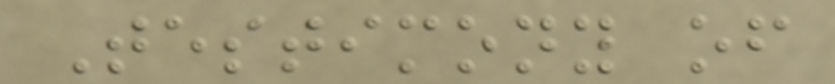Testimony of
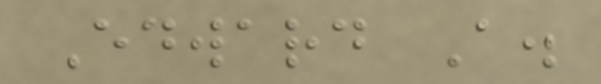Edward A.
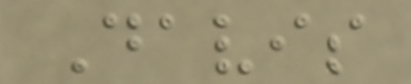Davis
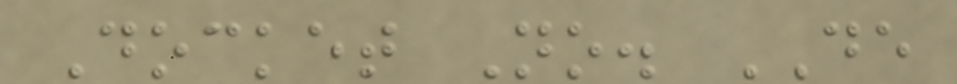Docket No. DE
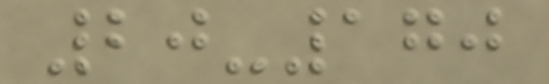20-170
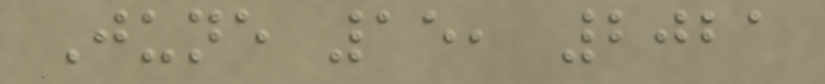June 15, 2021
